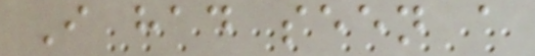I had seen a
